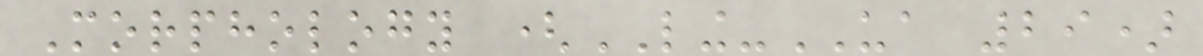Morphology (LING-UA 29)
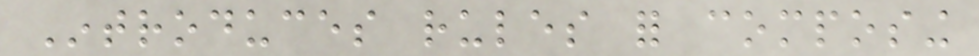Introduces rules for composing
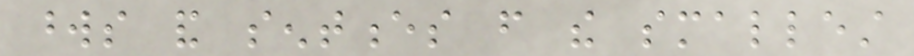words and sentences from the smallest
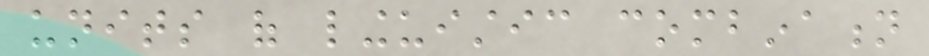units of linguistic combination
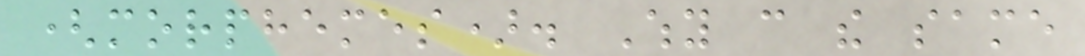(morphemes). Why can the same
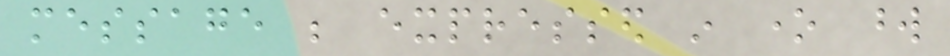message be expressed in one word
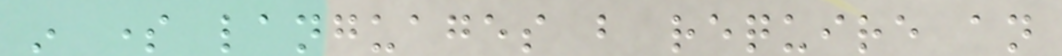in some languages but require an
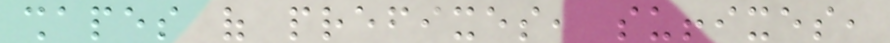shapes of prefixes, suffixes,
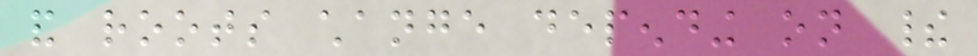and roots change depending on their
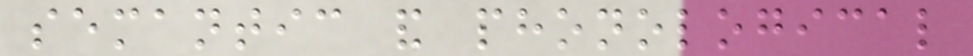semantic and phonological
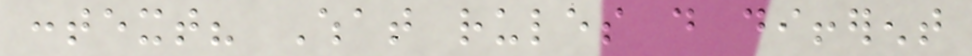context? What rules do different
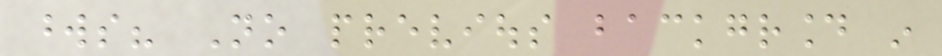words? No previous background in
